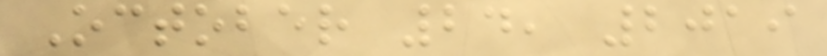October 24, 2019
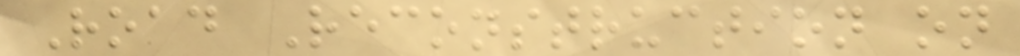Road Reconstruction on
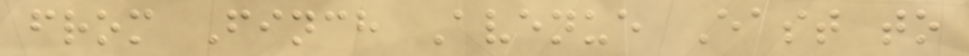from Finch Avenue East to
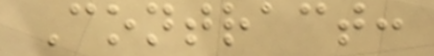Contract:
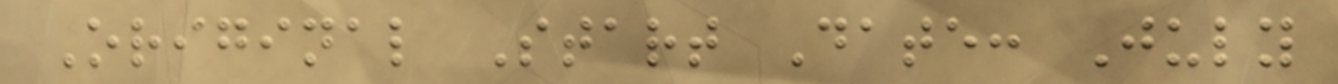Original Start Date: July
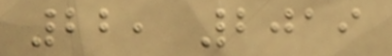22, 2019
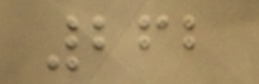262
